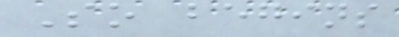So begins
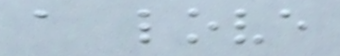a love
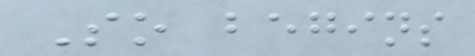So begins
